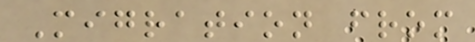Migration from
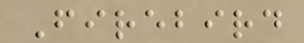Firebird
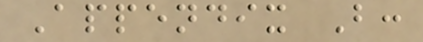Appendix B:
